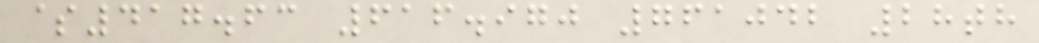$417.63 616.970 761042 28th
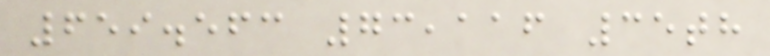659.563 73,116 35th
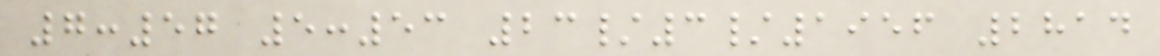7:57 5:53 23/3/1956 2814
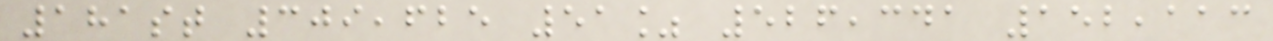181st 309,625 51% 526,341 152,113
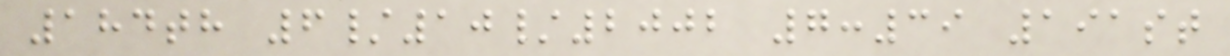184th 6/10/2002 7:39 191st
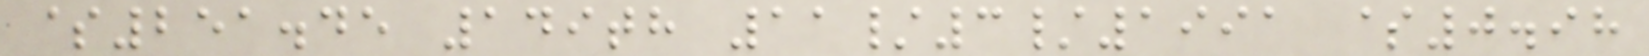$251.45 149th 11/3/1991 $0.98
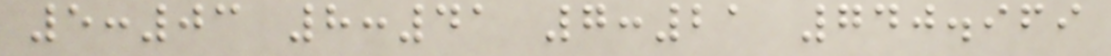5:03 8:41 7:21 740.969
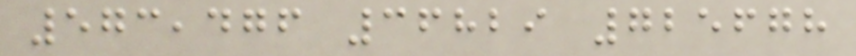573,476 36829 725678
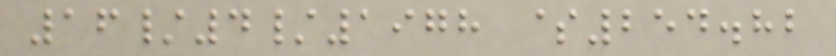16/4/1978 $254.82
